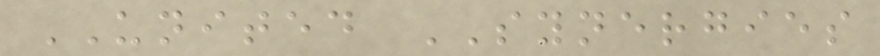UNITED SYNERGIES
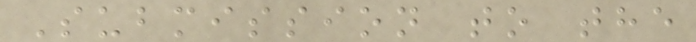Submission to the
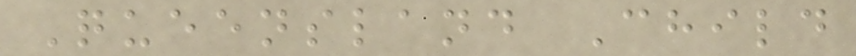Queensland Child
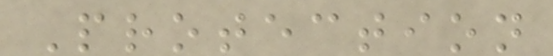Protection
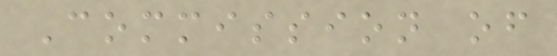Commission of
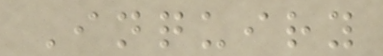Inquiry
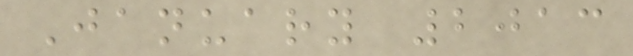January 2013
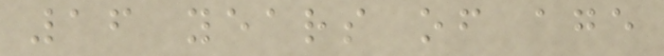16 years of age
